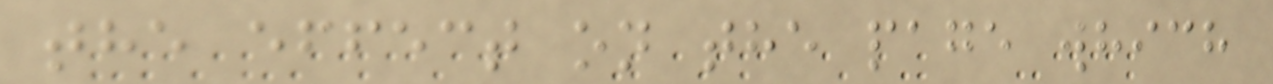the effect on the page which
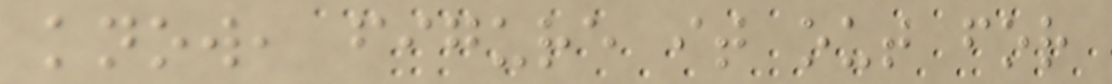know, figure it out for
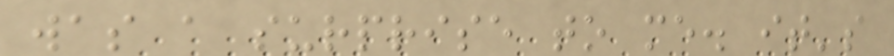was a surprise to me. it's
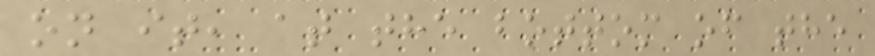on it, at the bottom of the
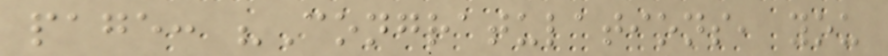page: "Congratulations, you
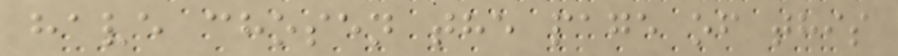have chosen the page of this
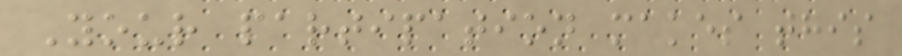Your partipation makes this
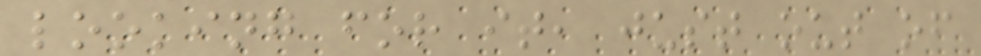looking for it, just out of
